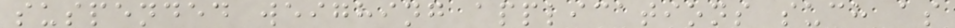suspended weighing applications such as
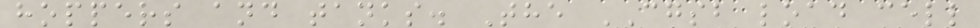hoppers and tanks. The CGSB load cell
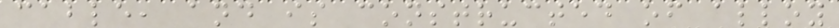cable, and is constructed of alloy
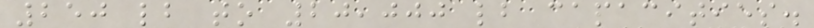250 lb to 20,000 lb capacities.
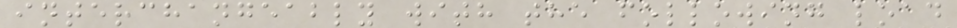interchangeably with the following load
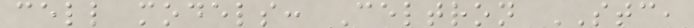cell models: Celtron STC,
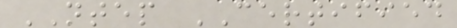NTEP CERTIFIED
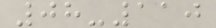08-110
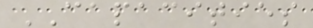CAPACITIES
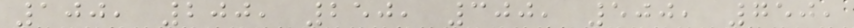100, 200, 250, 300, 500, 750,
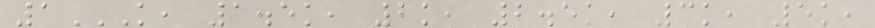1K, 1.5K, 2K, 2.5K, 3K, 5K,
